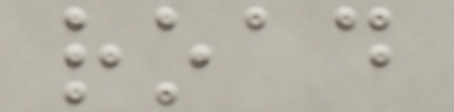road
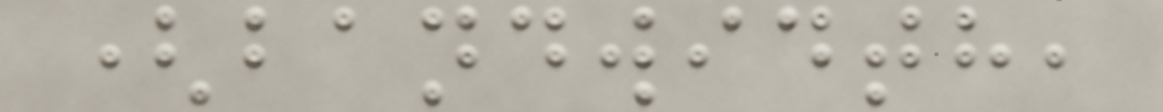(bandwidth,
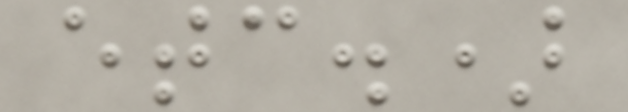etc.)
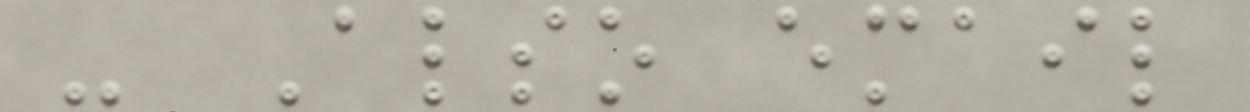- Also email
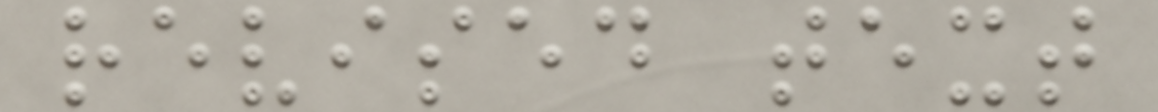revised text
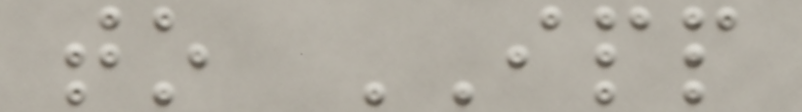to IPP
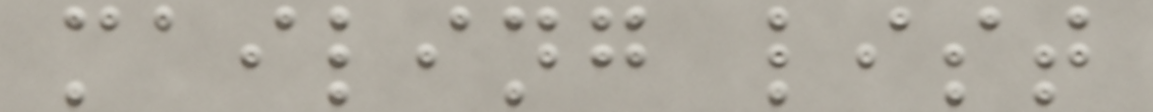mailing list
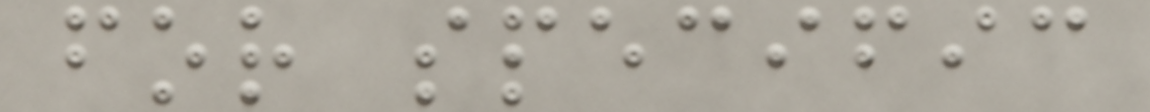for specific
